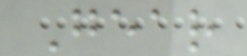Gear
